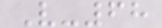V-68
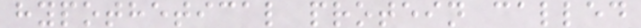hypothetical protein called
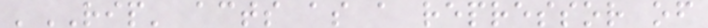'RIP' acts as a repressor of
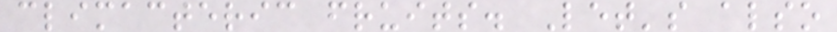climacteric fruits. Let's also
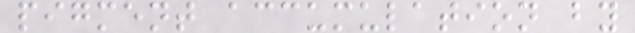pigment accumulation by
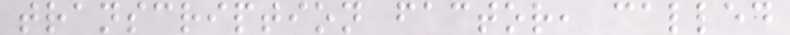transcription factor, called
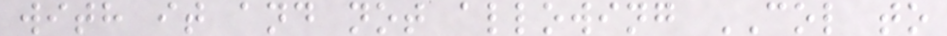with it and not allowing COL to
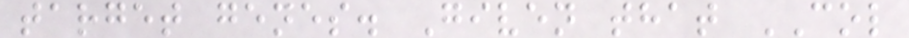target genes. Given that COL
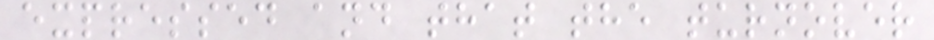expressed and that the turnover
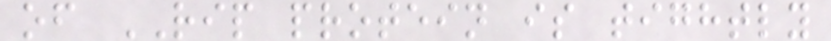of RIP protein is tightly
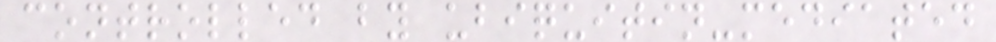controlled by ubiquitin-mediated
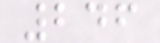246
